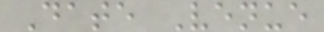Date Venue
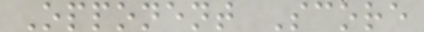Opponent Score
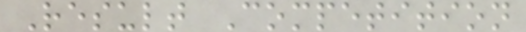Result Competition
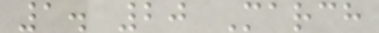1. 20 March
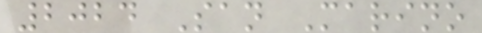2024 San Marino
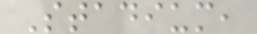Stadium,
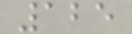125
